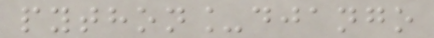python_django
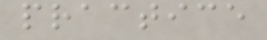practice
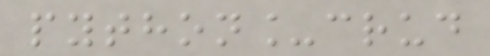python_crud
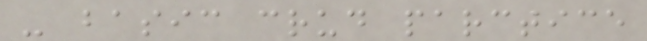- basic crud parctice
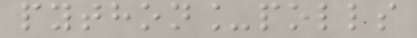python_polls
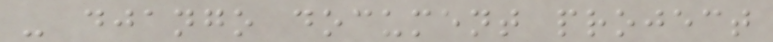- django document project
